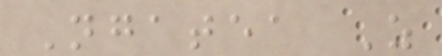Ngatea Z
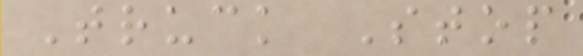Truck Stop
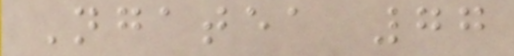Ngatea 77
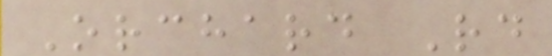Orchard Rd
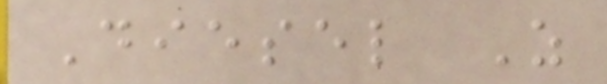Diesel Z
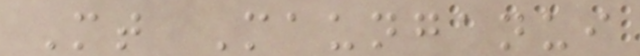Mt Maunganui
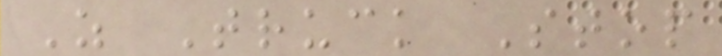Z Truck Stop
